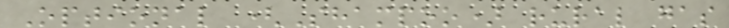Optional (Shampoo) rural gas
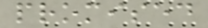promised
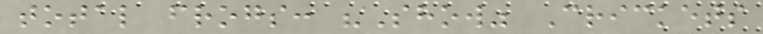total frogs: "Show" Crickets
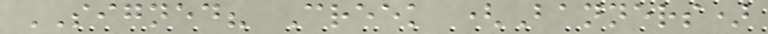SIGNED? Creek (Banners)
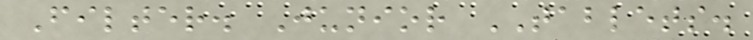Filter. Junior TABLETS.
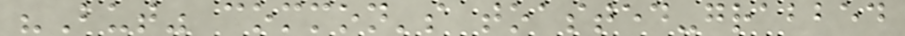"But" common's toasted-grabbed
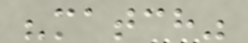"match"
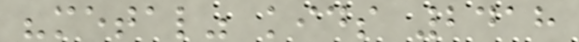"metal" kids 2418
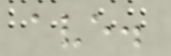ave.
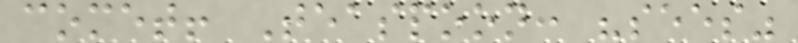comet! Teaspoon: "sees"
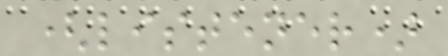(listener)
